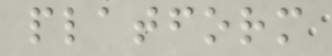platform
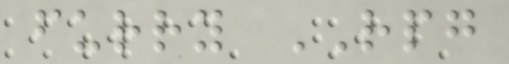furry RPG
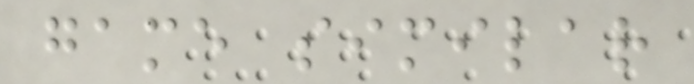game similar
